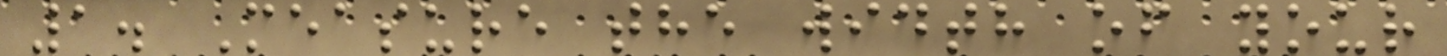1. Measure the width of your
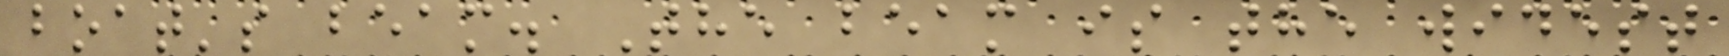boat's beam. The beam is the widest
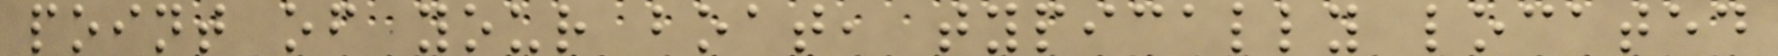point of your boat, typically located
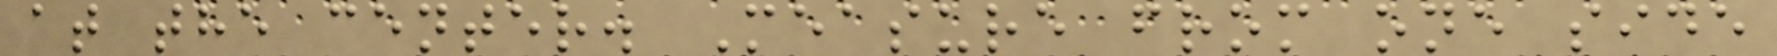at the center. Measure from one side
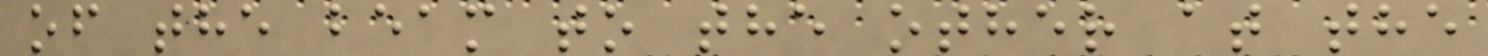of the beam to the other at the
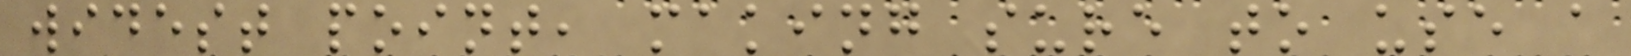widest point, making sure to use a
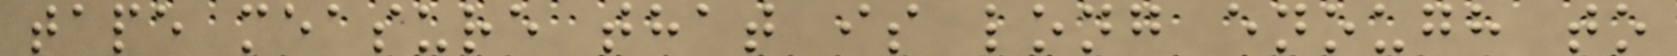tape measure that is long enough to
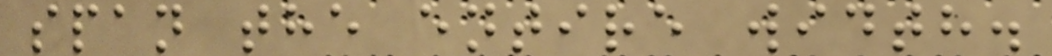span the entire width.
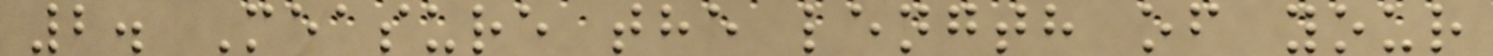2. Measure the length of your
